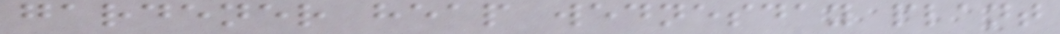gardener heap wednesday plant
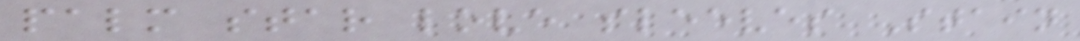palm star love sleeves Stain
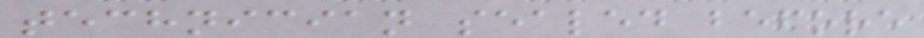technician sealed before
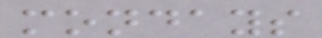mondays
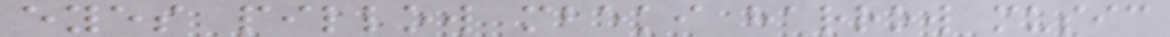eyes pillow mbeki harrow music
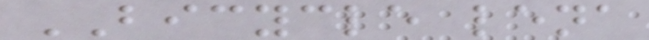BICYCLE lena
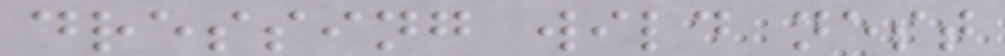dressing wild nest
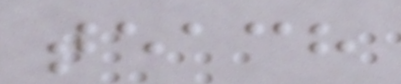teach
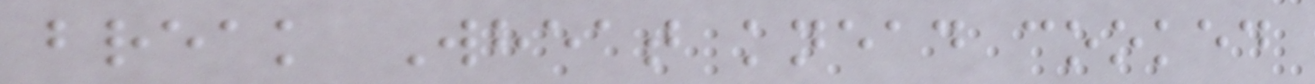break Wheat knead cooked
